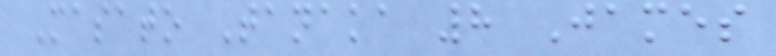Masato Tanaka 8 James
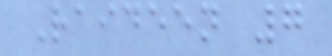Raideen 7
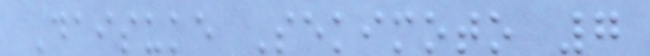Daisuke Sekimoto 7
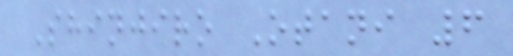Shinjiro Otani 6
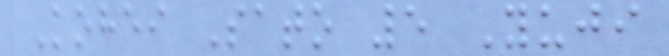Kohei Sato 5 Yuji
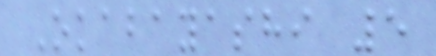Okabayashi 5
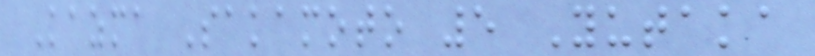Kazma Sakamoto 5 Yutaka
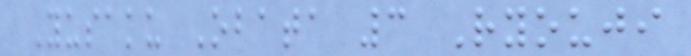Yusaku Obata 3 Ryouji
